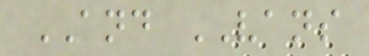AND VANS
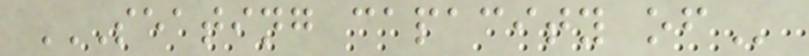SEATING CAPACITY OF
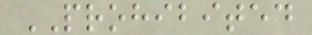PROHIBITED
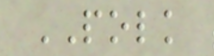POLK
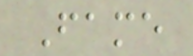Fame
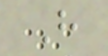H
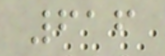616
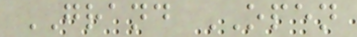GRAND OPEN
